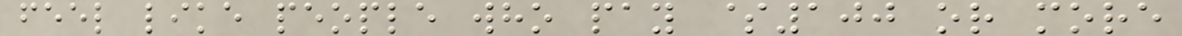feel like people who pay $100 or more
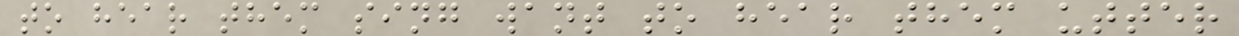to hear them sing want to hear them utter
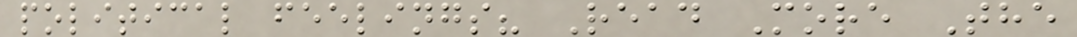political feelings? Read More The
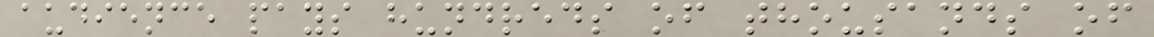audience pays hundreds of thousands of
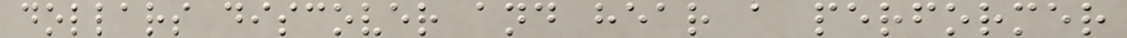dollars discover and hear a performer
